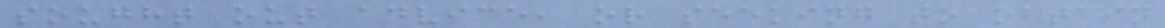sought out advice, or seeking to obtain
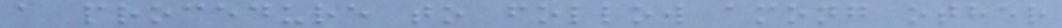a procedure to follow among other
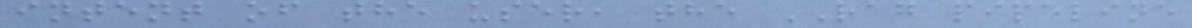intent of the user, the RAG pipeline
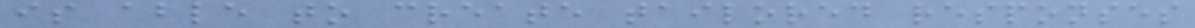is able to create tailored responses
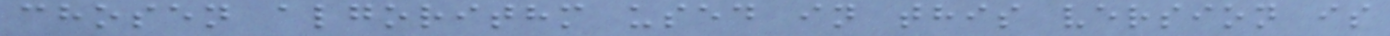chosen algorithm used in this version is
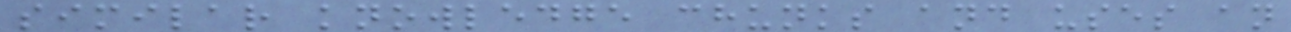similar knowledge chunks and uses an
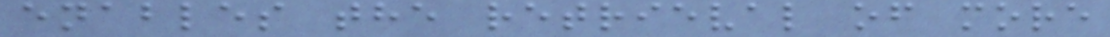enables the retrieval of more
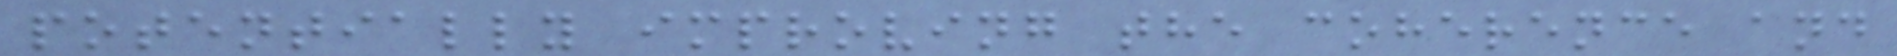potentially improving the coherence and
